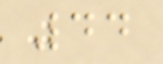44
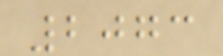2073
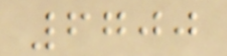6700
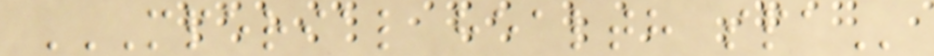MPERIAL HEALTH SPA
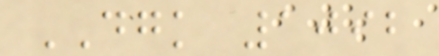DGK 1092
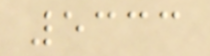5333
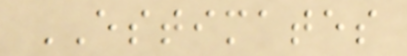ESTIMATES
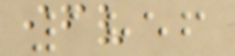1856
